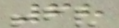68
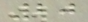20
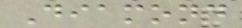Diamond
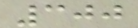300
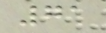71
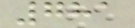781
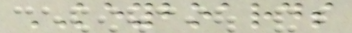KEYBOARDS
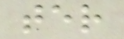ter
